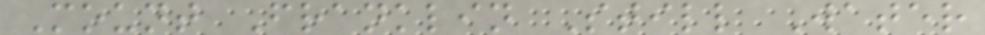Mount Franklin Still Water
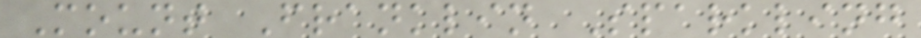Mount Franklin Sparkling
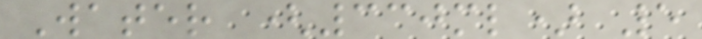Water (330ml) 5
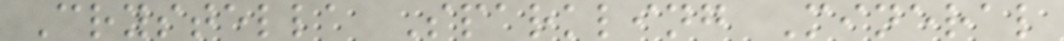Crystella Sparkling Mineral
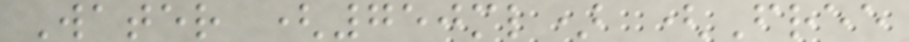Water (750ml) (Free
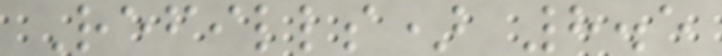Refills) 8.5
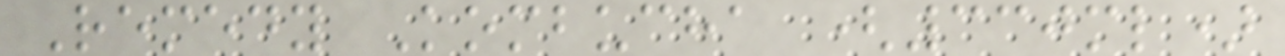Remedy Kombucha (330ml)
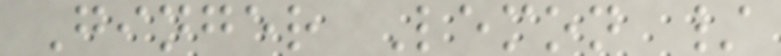Ginger Lemon /
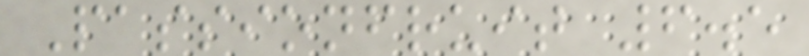Passionfruit 6.5
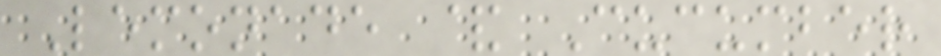Lemonade & Cucumber
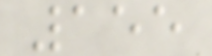155
